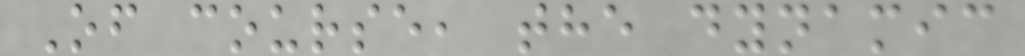Of course, the dynamic
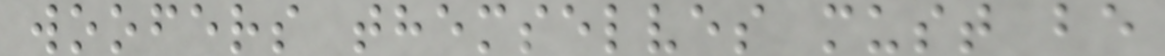woofers themselves must be
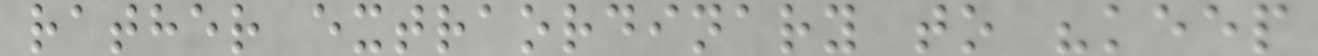rather extraordinary to "keep
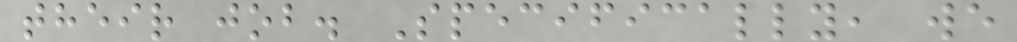their job. Specifically, we
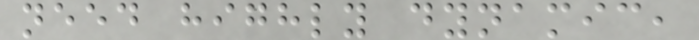need highly dynamic,
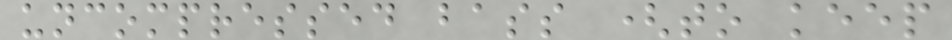uncompressed bass (to keep
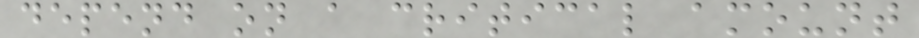depend on a critical amount
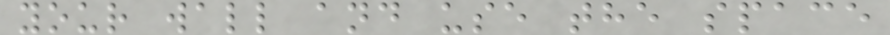your wall and use the space
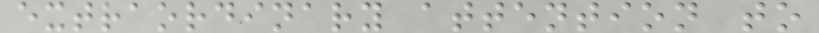extraordinary attention to
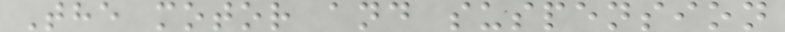The motor and suspension
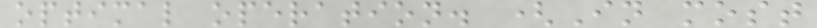optimal operation. (In most
